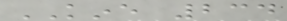KINE 234
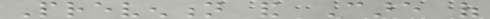Prevention and Care of
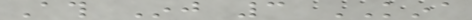Ath Inj 3 KINA
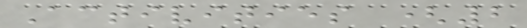Activities (2
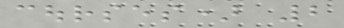courses) 2
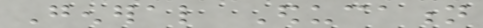General Education
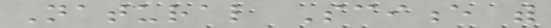Natural Science with
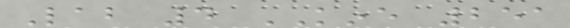Lab 4 KINE 251
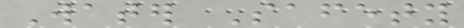Water Safety
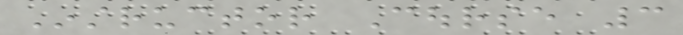Instructor Course 3
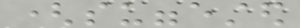(suggested
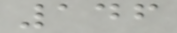146
